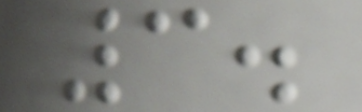3.
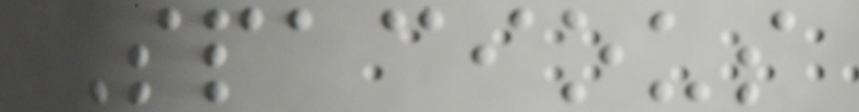Spacious
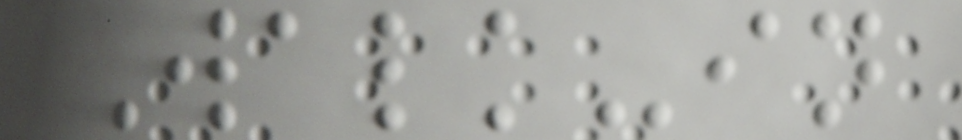Walk-in
